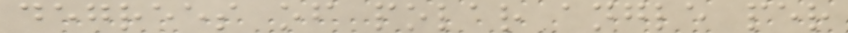degrees of polar angle per
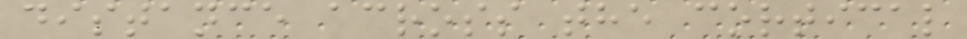distance across the cortical
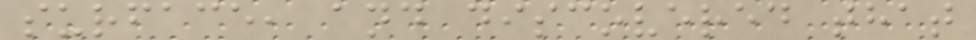surface, and discovered that
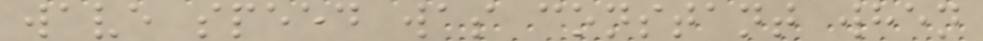wave speed was constant when
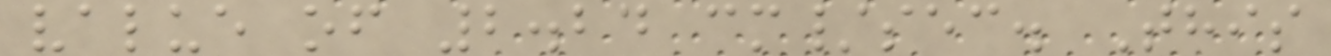value of 2.24 cm/sec. This
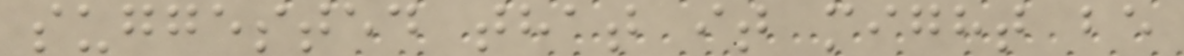suggested that it might be
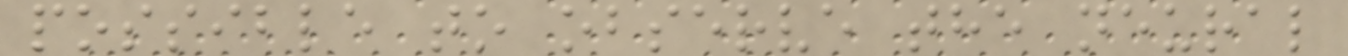possible to observe the neural
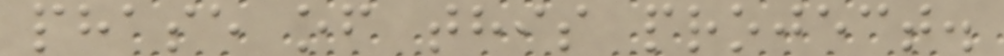phase of this project.
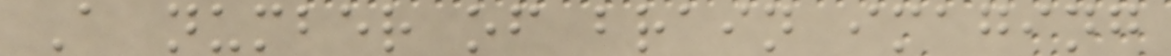A number of brain imaging
